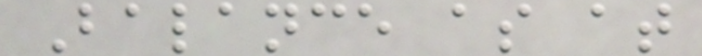Balance as at
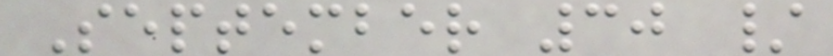September 30 /
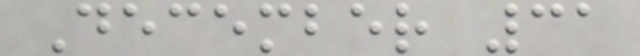December 31
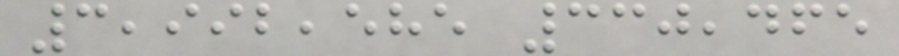3,992,585 330,465
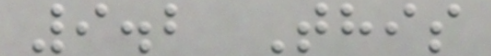9.2 This
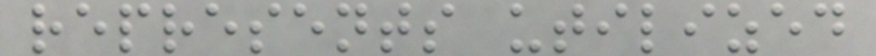represents utilized
